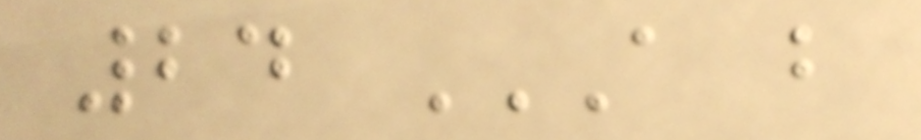24 A B
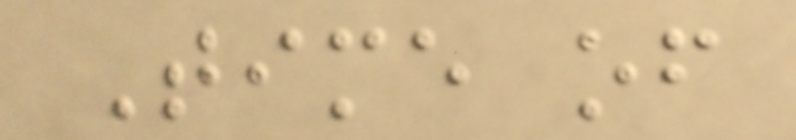Time of
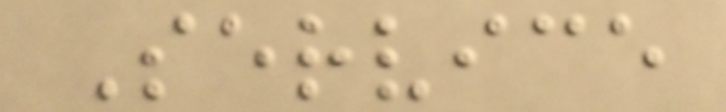Service
